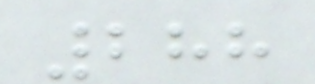288
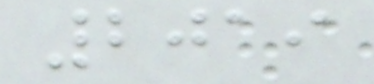2019
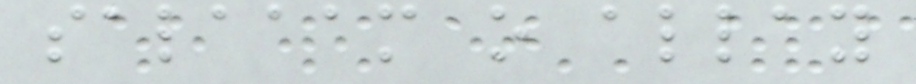salaaam o allay
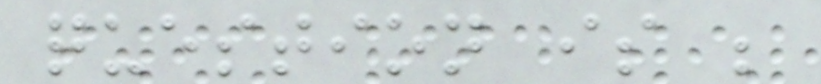question is ;
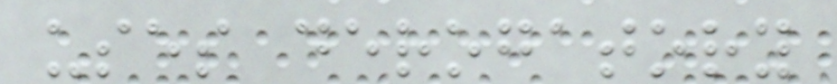uses derogatory
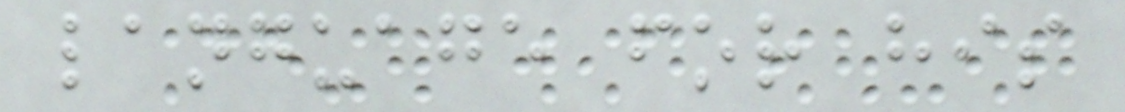language for his
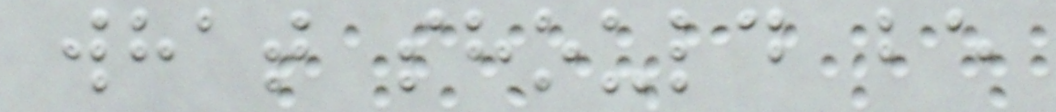what should be
